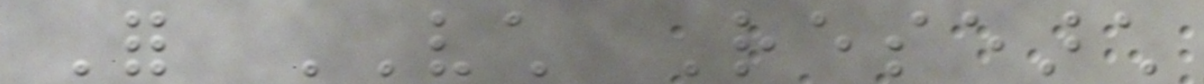For VCH Research
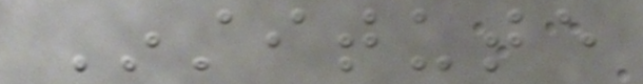Institute
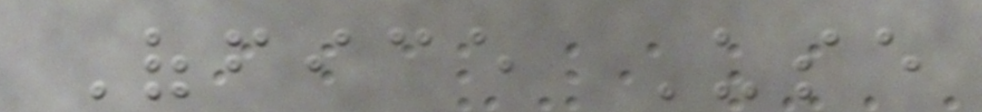Office Use
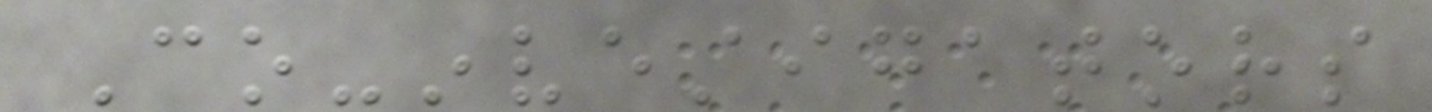Co-investigators
